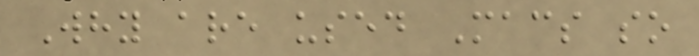Why are used Macs so
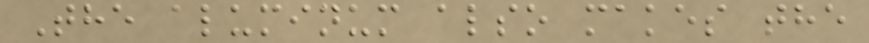The aluminum also makes the
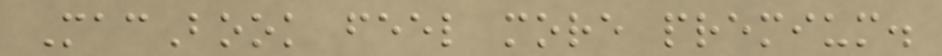MacBook feel more premium.
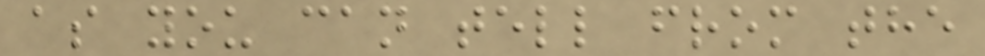as you can tell from the
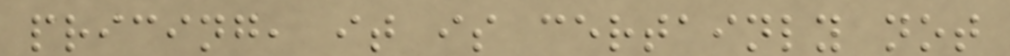pricing, it is certainly not
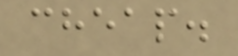cheap.
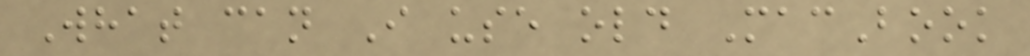What can I use old MacBook
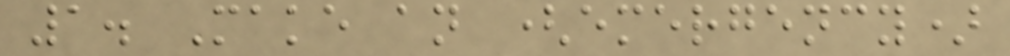1. Make an (emergency)
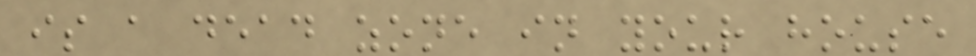is a dead zone in your house
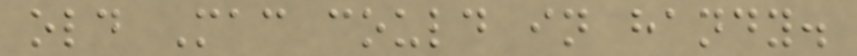old Mac could in handy.
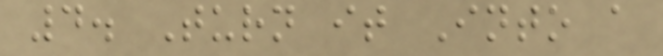4. Turn it Into a
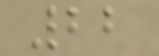22
